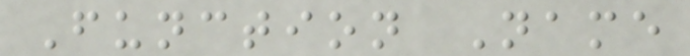Function Name
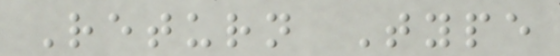Return Type
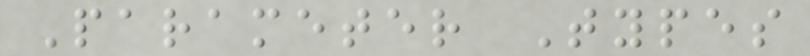Parameter Types
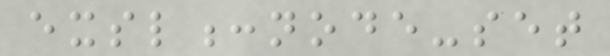exsl:node-set
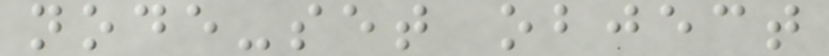node-set object
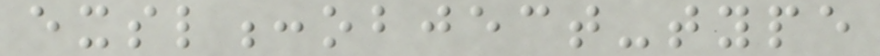exsl:object-type
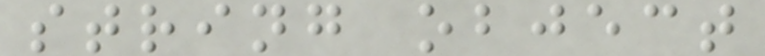string object
